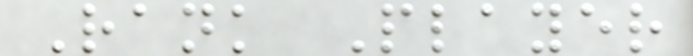Rank Player
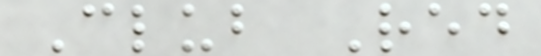Club Red
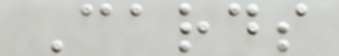Cards
